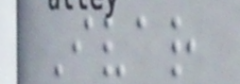Ivar
